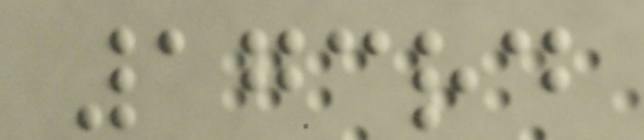173rd
